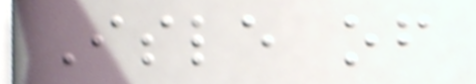Isle of
